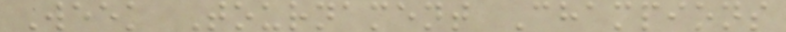Week Tournament Champions
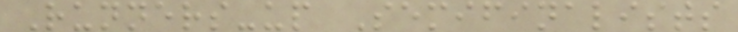Runners-up Semifinalists
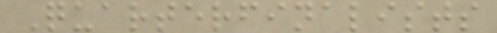Quarterfinalists
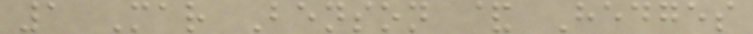1 Mar Benson & Hedges
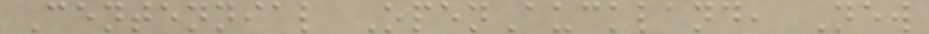Centennial OpenAuckland, New
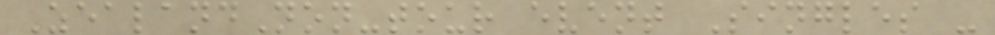ZealandNon-tour event Singles -
